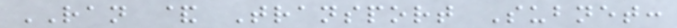RAN & Transport Subnet:
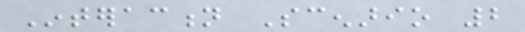Interaction Scenario 2
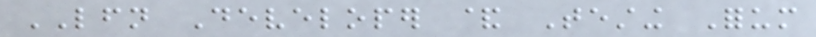LFN Developer & Testing Forum
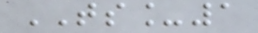TS_1
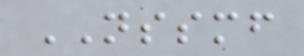NSSMF
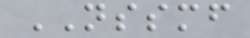NSSMF
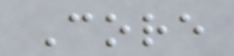Core
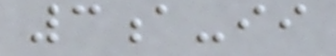3a-ii
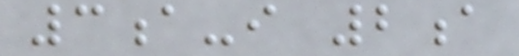3a-i 2a
